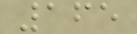165
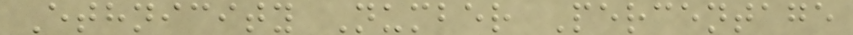Ethnicity Number Percentage
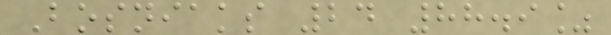Bosniaks 24 88.9%
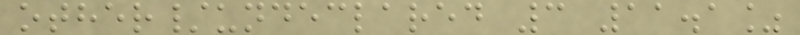other/undeclared 3 11.1%
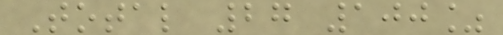Total 27 100%
